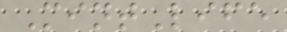MintLife
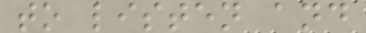to listen and
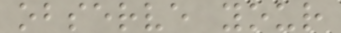observe your
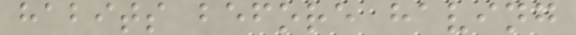habits before having
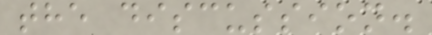the discussion.
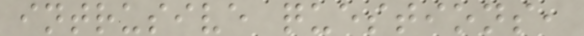intrusive questions,
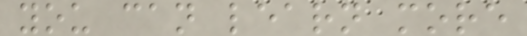you can learn more
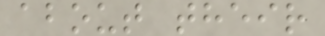about their
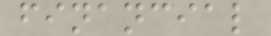financial
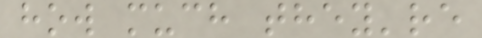how much they're
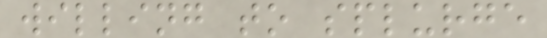willing to splurge
